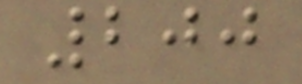200
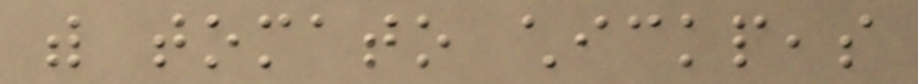with tomato chickpeas
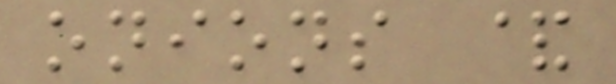onions &
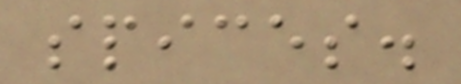spices.
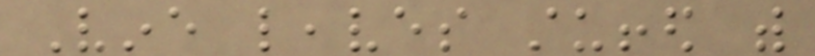Vine leaves stuffed with
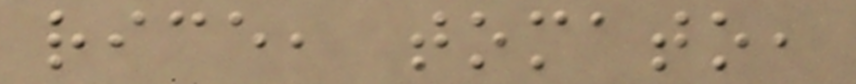rice, tomato,
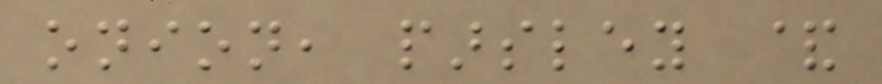onion, parsley &
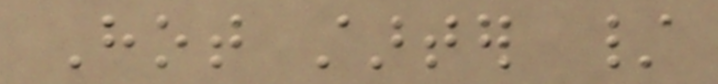Hot starter /
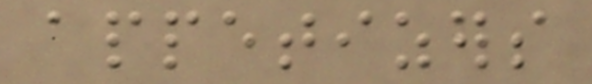appetizers
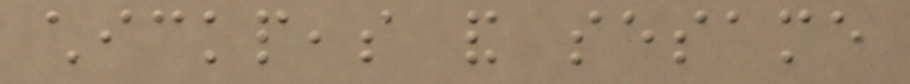chickpeas and sesame
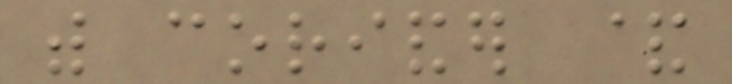with coriander &
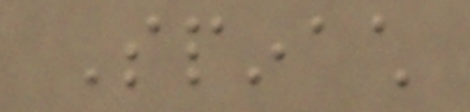Spinach
